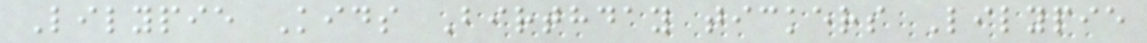Lilypie Kids Birthday tickers Lilypie
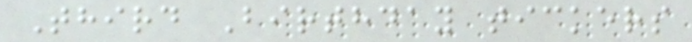Third Birthday tickers
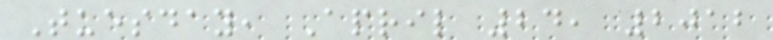Tuesday, April 24, 2012
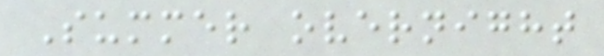Summer overnight
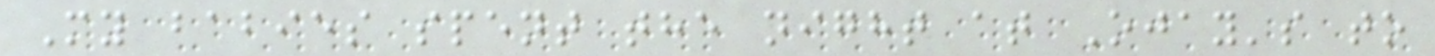My babies spent the night at Ojay's to
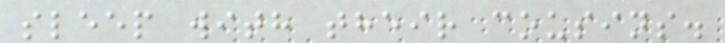sleep with their cousins.
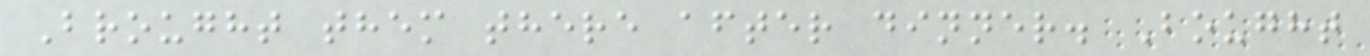Brought them there after dinner. Bought
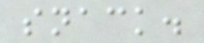snack.
